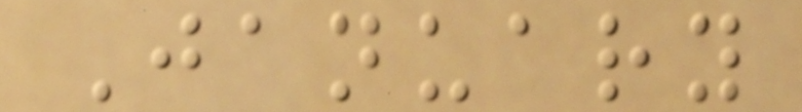January
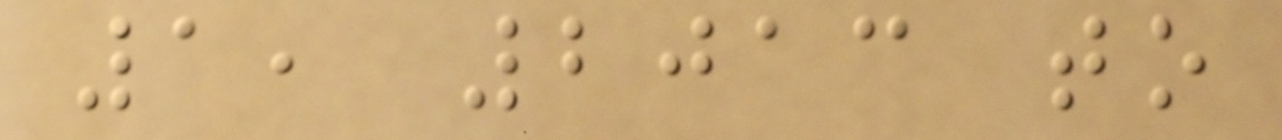1, 2013 to
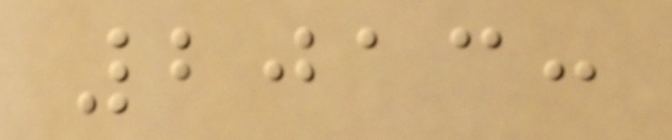2013:
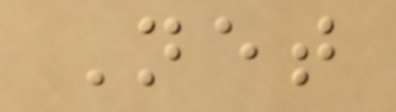Net
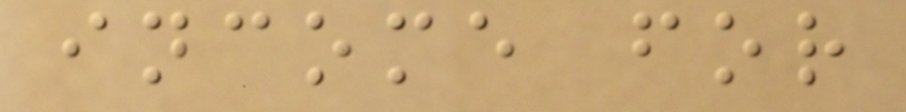income for
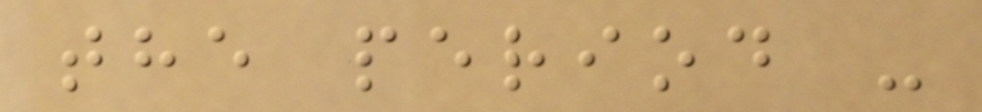the period -
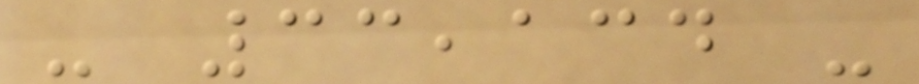- 33,134 -
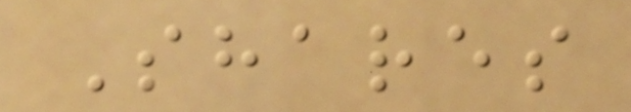Shares
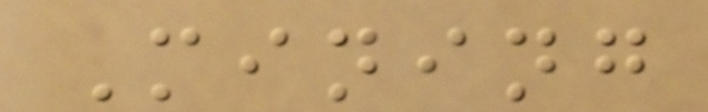Mining
